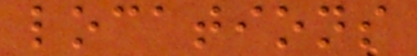locations
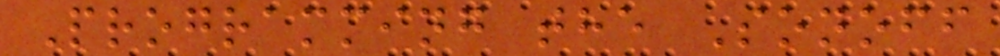Programming the Sonoff
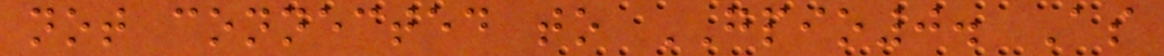not connected to GPIO0. As
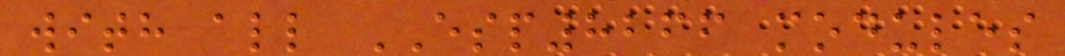with all ESP8266 modules
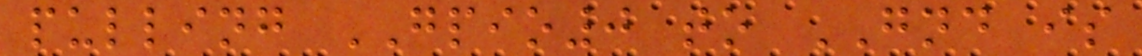pulling GPIO0 to GND is
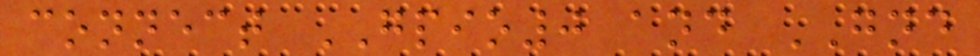connect GPIO0 and GND
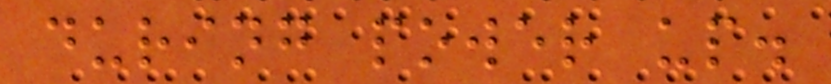during power up.
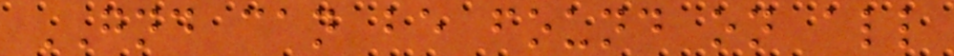GND can be found on all
